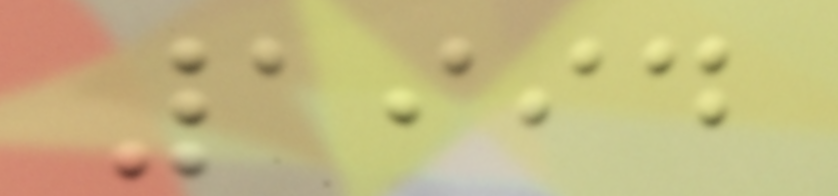1994
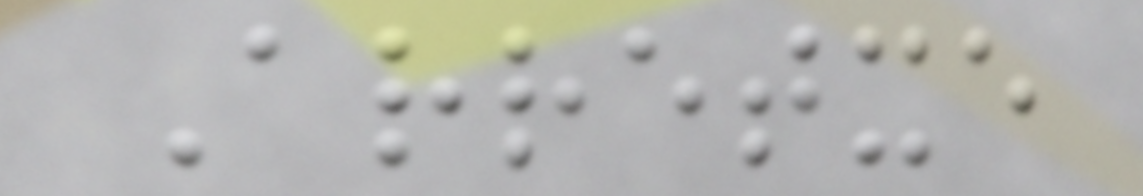Arretxe
